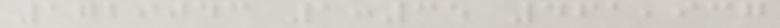1729043 1:35 461,937
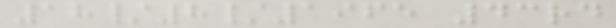18/8/1965 43rd
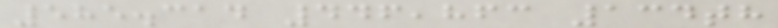585.314 446,863 134th
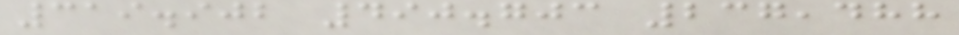319.902 490.703 237,488
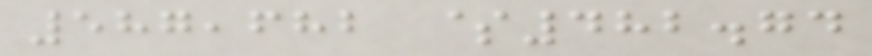587,682 $482.74
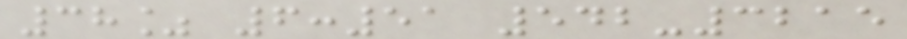38% 6:51 542-3215
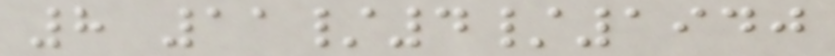8 11/4/1940
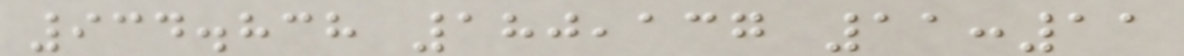934.838 180,137 11:11
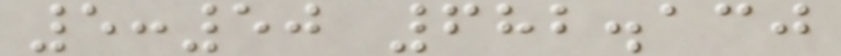5:50 682.130
